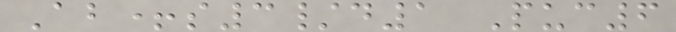Ab+s3/d1 Puc6
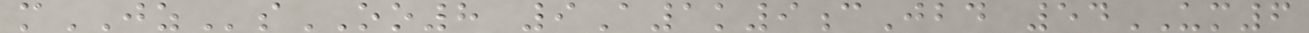mJZsOO8 9A1k9cJbd 54UM6
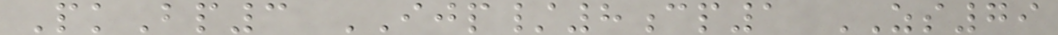PkBp3 IJP/8cp1 ZS79
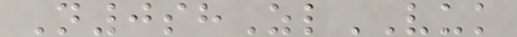N0shZlVUK
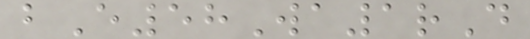bE58Wa1rD
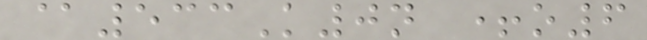@533K0n +o6
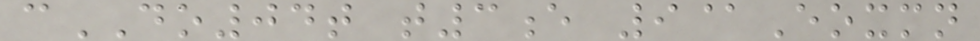cDO04t t3e 9@Eoxmn
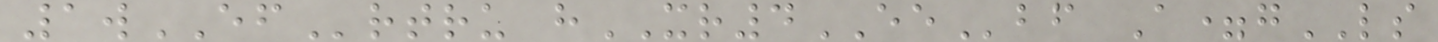1wEFrtru hXR4EEbf A=gLS
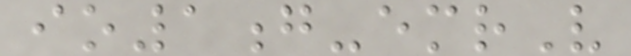io1g-emrV
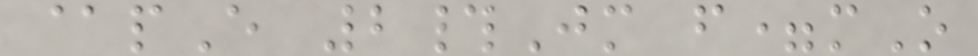@pE 2#Jm f=mO
